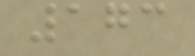173
